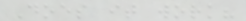Does it work?
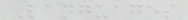Languages
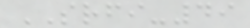SRFI-49
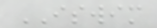ISWIM
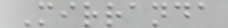Mirranda
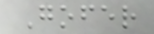Gofer
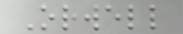Orwell
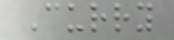Curry
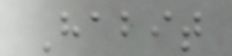Habit
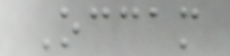Occam
